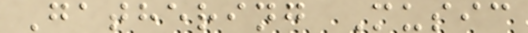Gathering Music
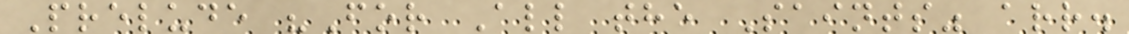Prelude "For All the Saints" arr.
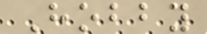Hobby
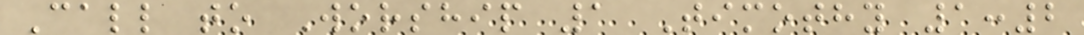Call to Worship 1 Timothy 1:2
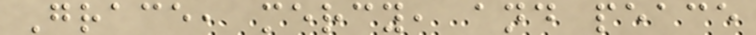Grace, mercy, and peace
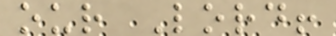our Lord!
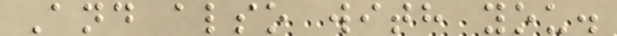And also with you.
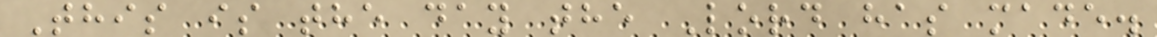This is the day the Lord has made.
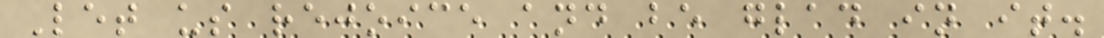Let us rejoice and be glad in it.
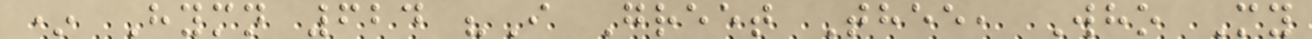* Hymn 624 "I Greet Thee, Who My
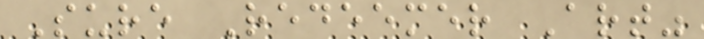Sure Redeemer Art"
